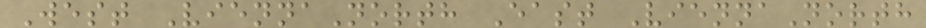West ViennaNorth East ViennaNorth
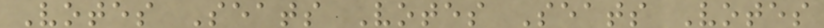Votes Seats Votes Seats Votes
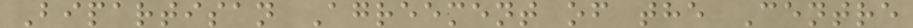Bipartisan Agreement of the Centre
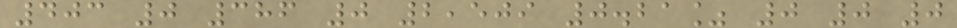403 0 386 0 2,509 0.21% 0 0 0
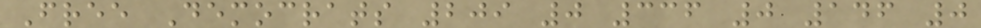Free Democrats 209 0 336 0 146 0
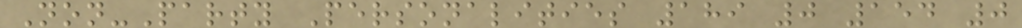Non-Party Personalities 189 0 154 0
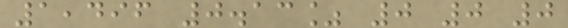1,496 0.13% 0 0 0
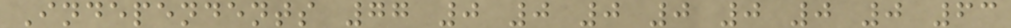Independents 77 0 0 0 0 0 0 0 63
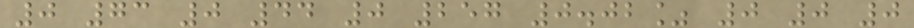0 73 0 44 0 257 0.02% 0 0 0
